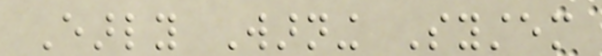Early Warning System
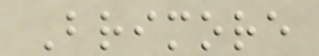Brimore
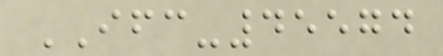IFC-45574
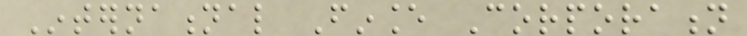International Finance Corporation
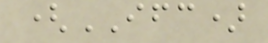(IFC)
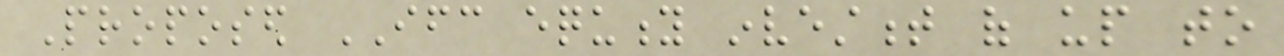Proposed IFC equity investment of up to
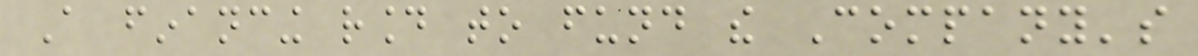A financing round to fund the Company's
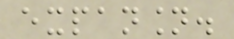expansion.
